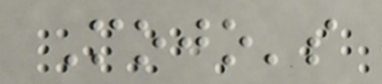Mojo's
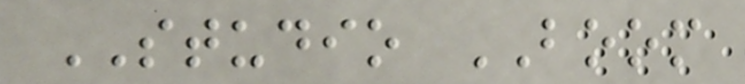STUDIO BOOM
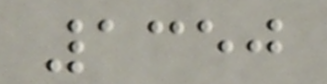1350
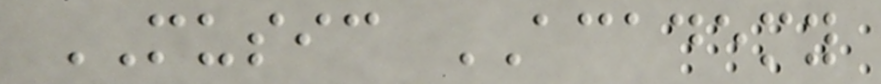MUSIC ACADEMY
